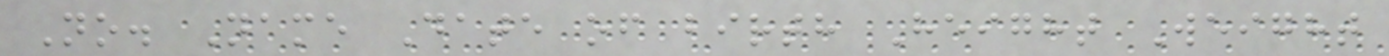No. Name Date of birth Height Weight
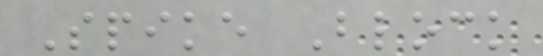Spike Block
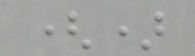()
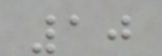10
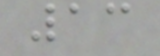13
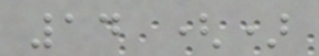14 ()
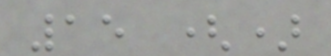15 ()
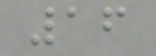16
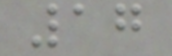17
